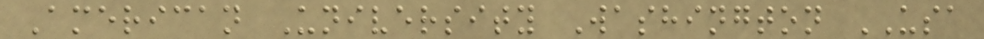American University Washington USA
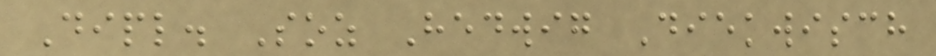Dipl. Soz Hedwig Diekwisch
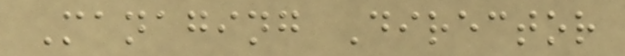Managing Director
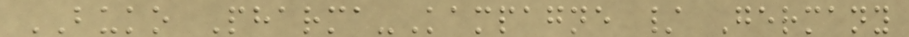BUKO Pharma-Kampagne / Germany
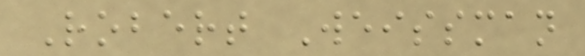Robert Weissman
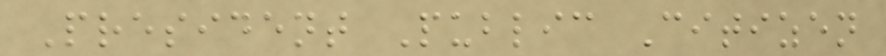President Public Citizen
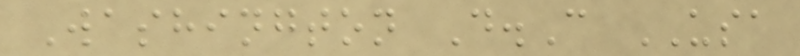Washington D.C USA
